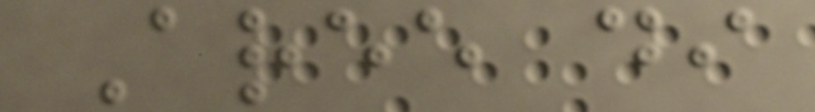Aree di
